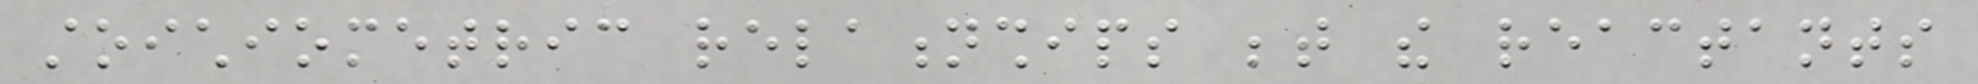stoichiometric relationships between the reactants
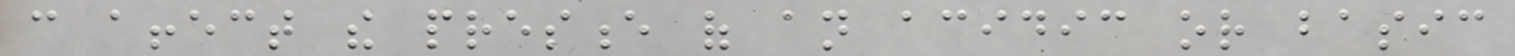can affect the presence of an acidic or basic
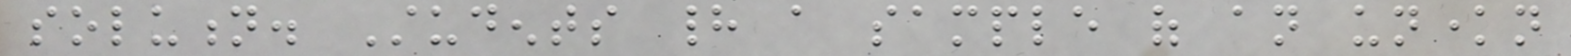solution. Students had a sample of an unknown
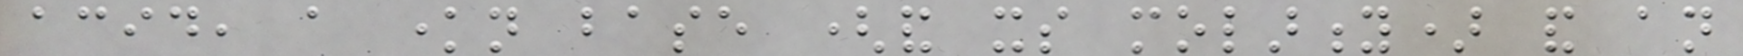acid, a known base (and its molarity) and an
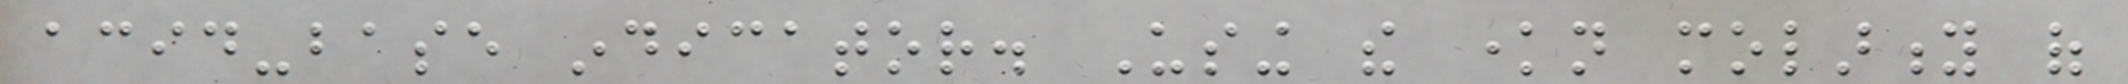acid-base indicator. Using the known molarity of
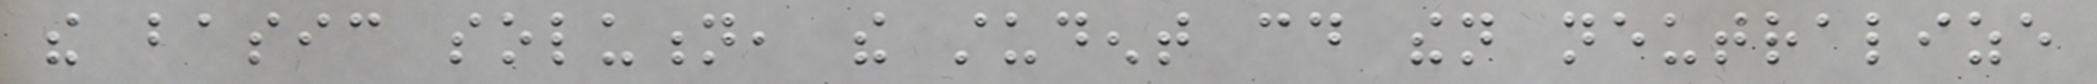the basic solution, the student could then neutralize
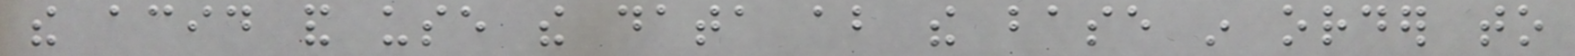the acid and use the data about the base in order to
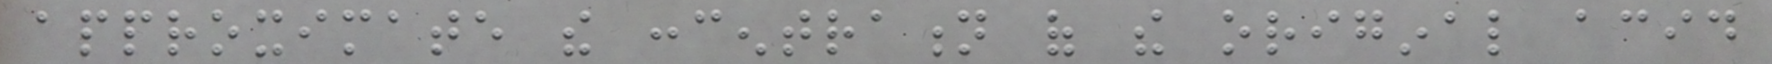approximate the concentration of the original acid
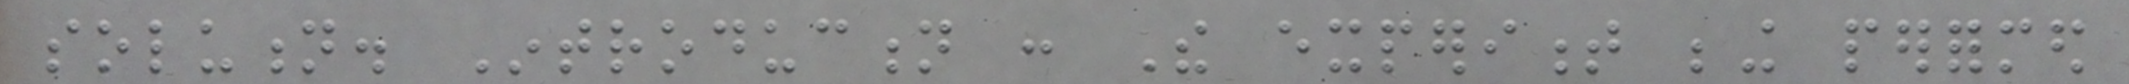solution. Introduction : The experiment being performed
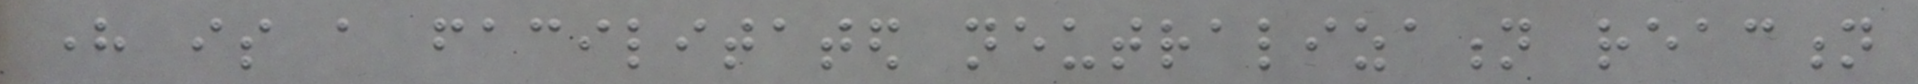here is a facilitated neutralization reaction
